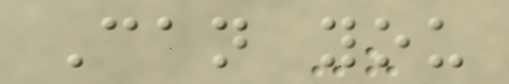Can you
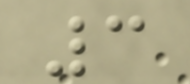3
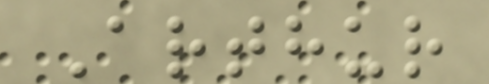Arthur
